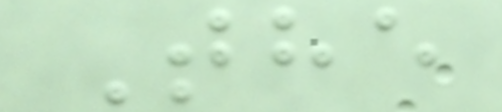The
